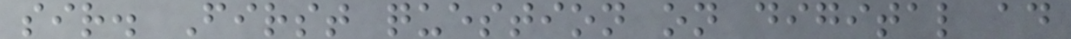sir. First question on digital ad
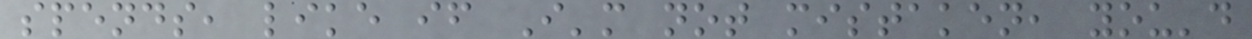spends, like if I'm not mistaken, you'd
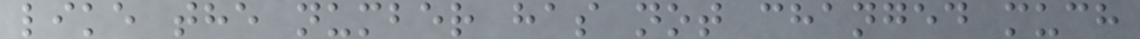like the number has not changed much
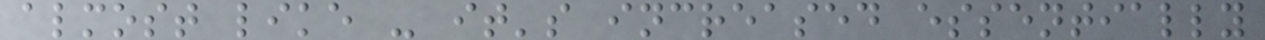almost like - it's increased essentially
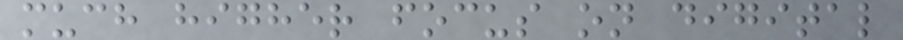much higher focus on digital
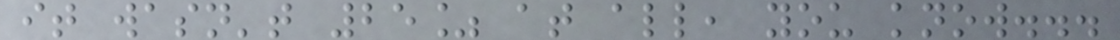it wasn't 25% at all, you know...
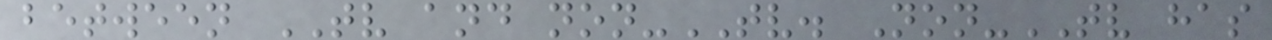between TV and non-TV. Non-TV has
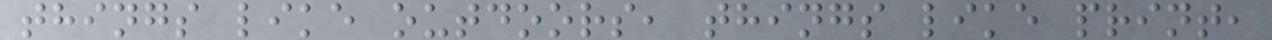things like outdoors, things like print,
